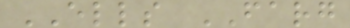ELLS FARG
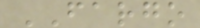FARGO
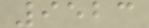9523
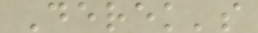Derek's
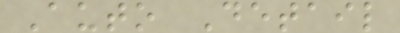Auto Detail
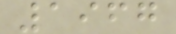1967
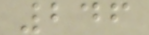246
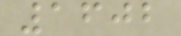1602
